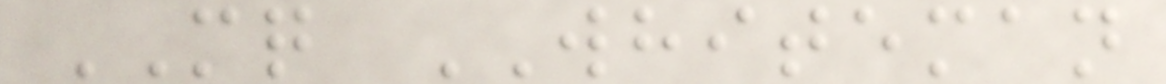MQ WHITEMAN
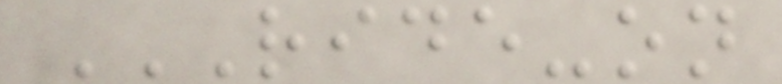RIDE-ON
